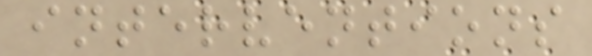interventions
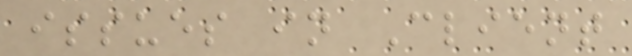issues in Client
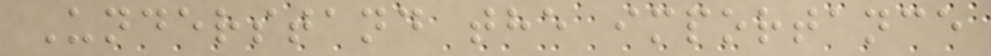Understand the importance
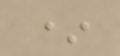*
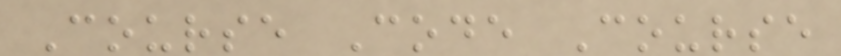Course Code Course
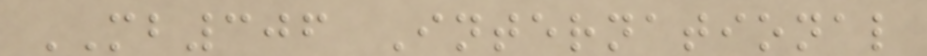MB306 International
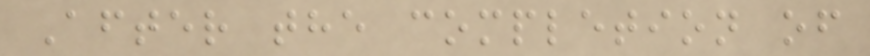After the completion of
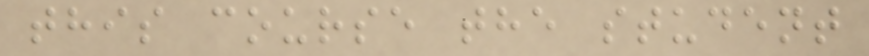this course the student
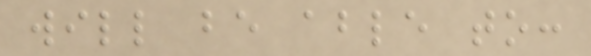will be able to:
